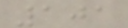101
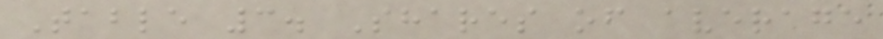Table 3. Shares of average
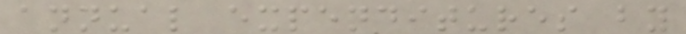annual expenditures by
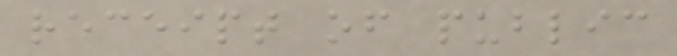receipt of public
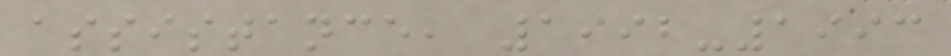assistance, 1992-1993
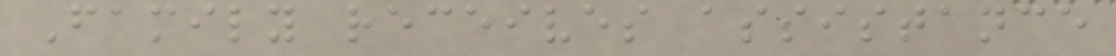Family receives assistance
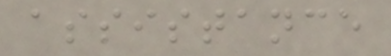assistance
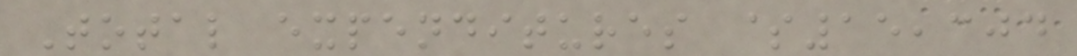Total expenditures $15,304
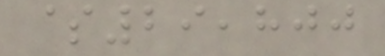$29,800
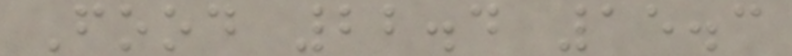Food 22.4 15.3
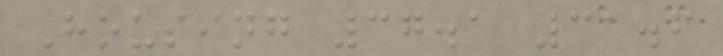Housing 37.1 31.6
